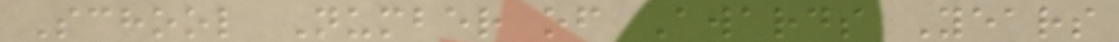School Number of Awards Years
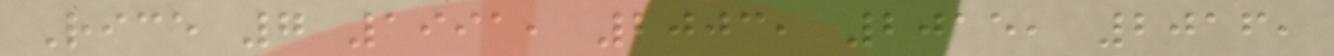Rice 7 1991, 2003, 2015, 2016,
